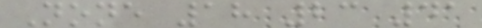None 18 23 41
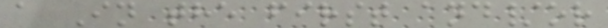a In the first and/or
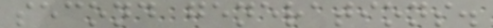second generations.
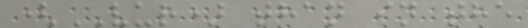(VUR) than in the
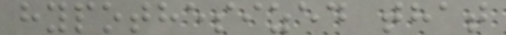hypothesized that
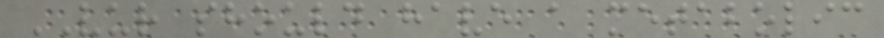VUR should have a metabolic
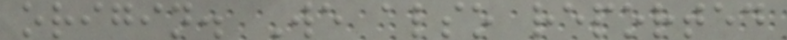origin. We also reported
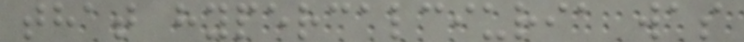that hypercalciuria was
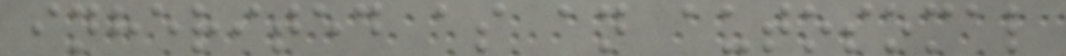inherited as an autosomal
